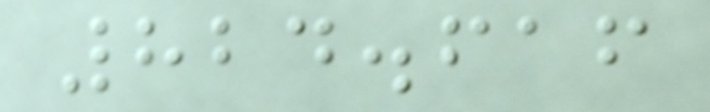824.616
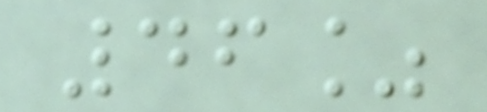46%
